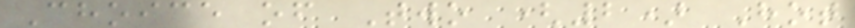Choice of Two (2) Hot
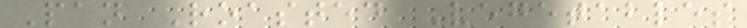Pan Roasted Vegetables
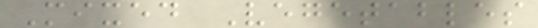Mixed Vegetables
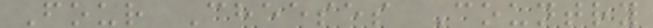Four Cheeses Country
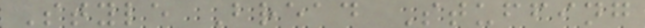Style Bread Stuffing
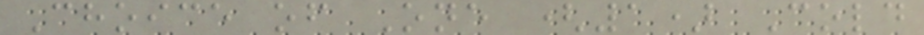Choice of One (1) Cold
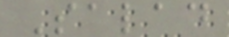Salad
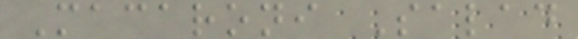Macaroni Salad
